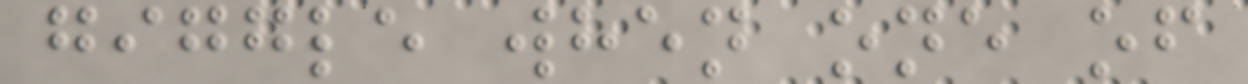giggle when one of
